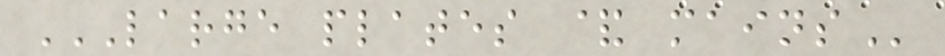LARGE PLATES & MAINS
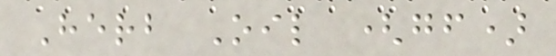Herb Oil (gf)
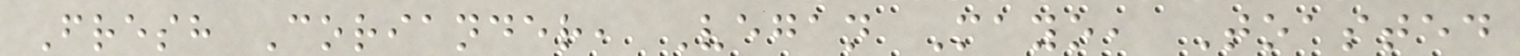Fresh Coriander, Vegan Mayo, Toasted
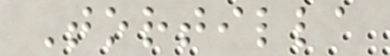Tortilla
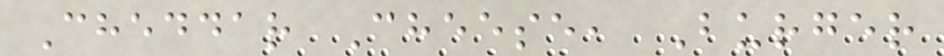Cheddar Cheese, Burger
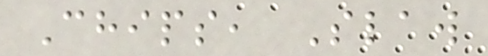Chips, Slaw
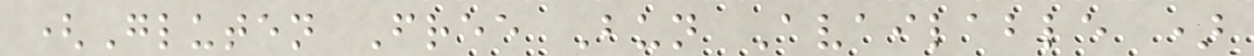(Gluten Free Bun Available )
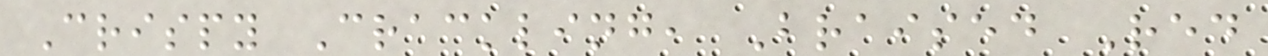Crispy Crackling, Braised Red
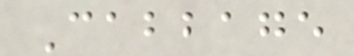Cabbage
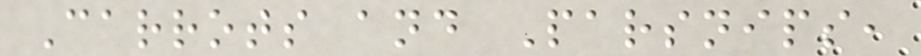Carrots and Parsnips,
